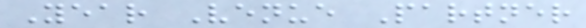Year Venue Partner
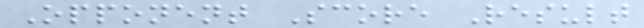Opponent Score Result
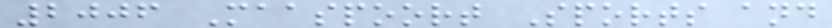2006 Maaspoort Sports and
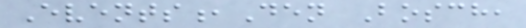Events,Den Bosch,
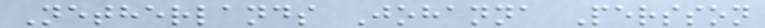Netherlands Johanna Persson
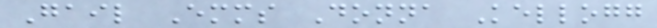Gail Emms Donna Kellogg
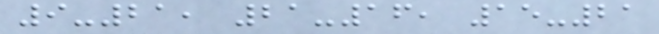9-21, 21-16, 15-21
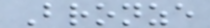Bronze
